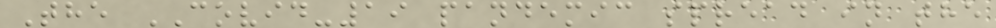The COVID-19 pandemic spread in the
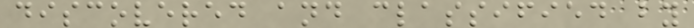discovered and classified by
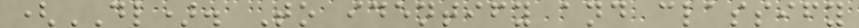(DL). To identify and classify
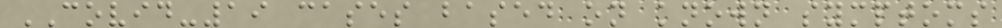COVID-19 cases based on known symptoms
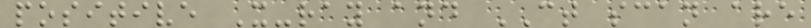positive X-ray and CT scan are
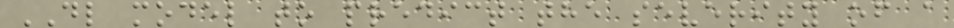DL model to predict the severity of a
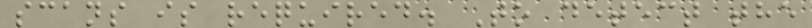scans is required. To detect the
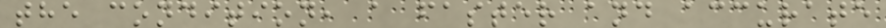the condition, a faster and accurate
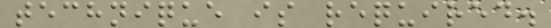technique is required.
